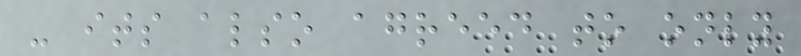- its also agreed to only
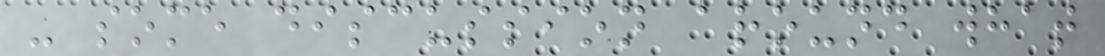- some discussion around what
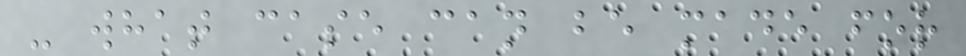- what case can be made for
